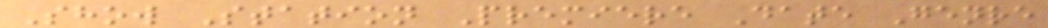Show Station Premiere Date Genre
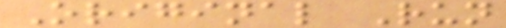Original Run
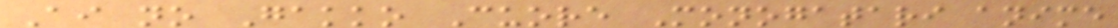Ai no Gakko Cuore Monogatari anime
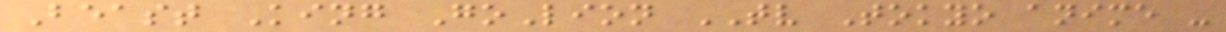Beast King GoLion TV Tokyo anime -
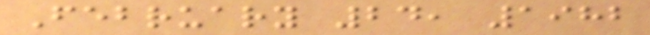February 24, 1982
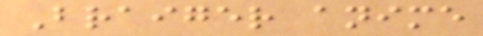Braiger anime
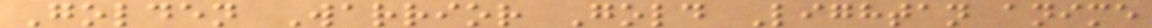Golden Warrior Gold Lightan anime
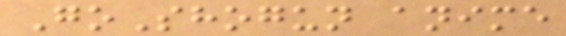GoShogun anime
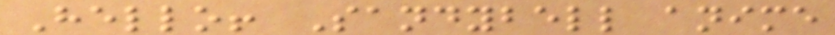Hello! Sandybell anime
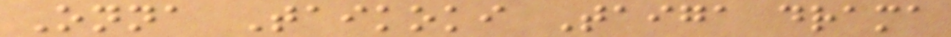Onna Taikoki Taiga drama
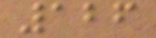126
